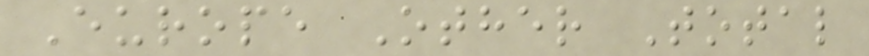Europe Other Total
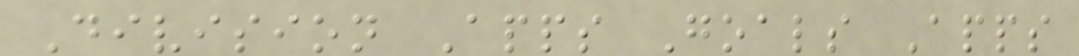Division Apps Goals Apps
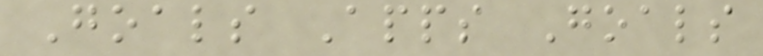Goals Apps Goals
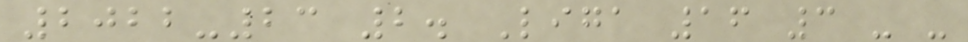2022-23 2. Liga 16 3 - -
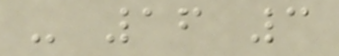- 16 3
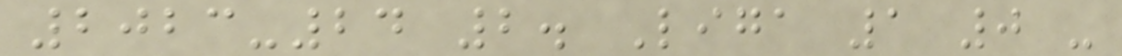2023-24 2. Liga 1 0 -
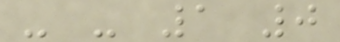- - 1 0
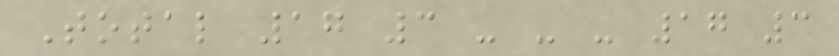Total 17 3 - - - 17 3
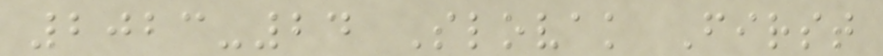2023-24 Slovak First
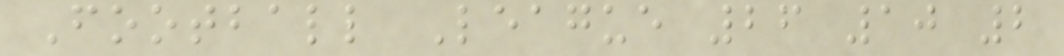Football League 26 10 2
